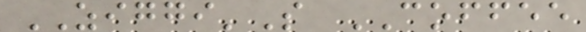ZIGGI'S COFFEE
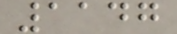1147
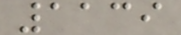1139
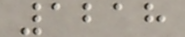1218
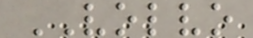VOLVO
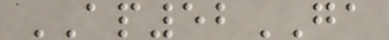AP52GA
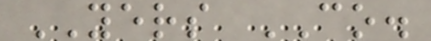YERS CO.
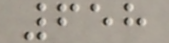658
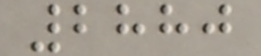2880
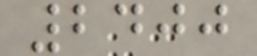2400
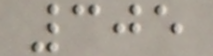305
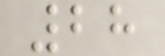28
